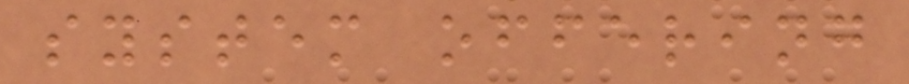system offering
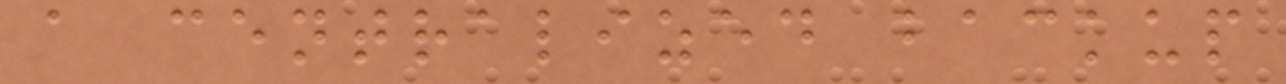a centralized backup
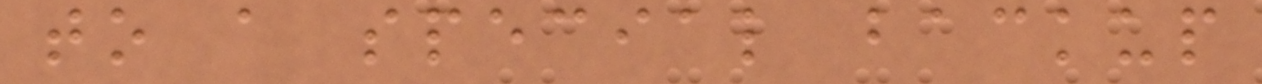to a special backup
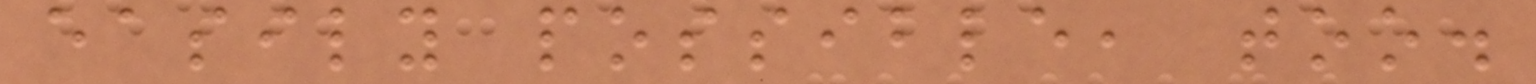easily possible, too.
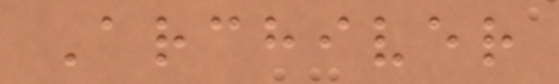Archiver
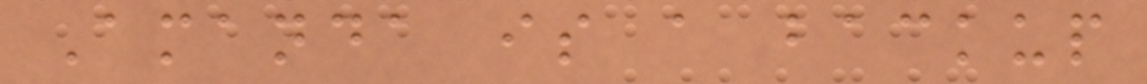Amanda is a backup
